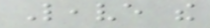Leave the
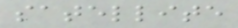satellite
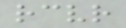receiver
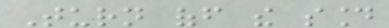Turn off the sound
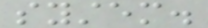system.
